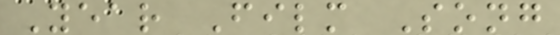Year Film Song
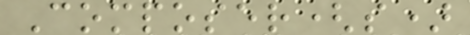Composer(s)
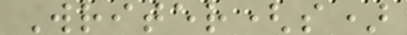Writer(s)
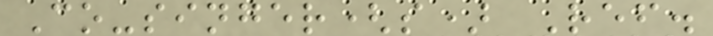Co-singer(s) Ref.
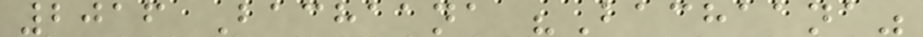2016 Bachaana "Bachaana"
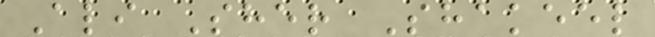Ali Sher Shakeel
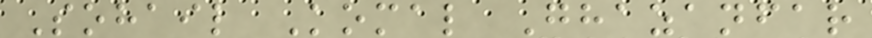Sohail Komal Ghazanfar
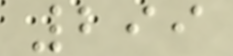299
